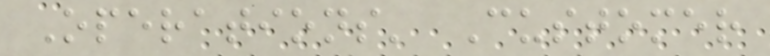Operations' Customer
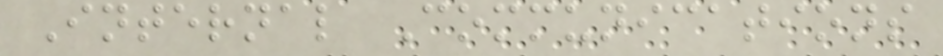Internal Communications
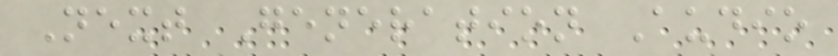Next Generation Audio
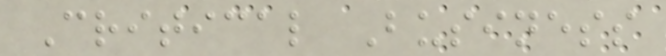Critical Business
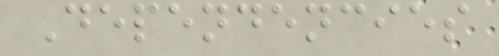Dependencies
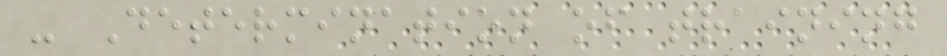- Determination of training
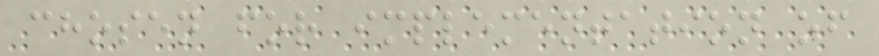chosen for implementation of
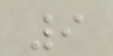9
